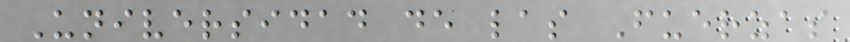Universidad de las Fuerzas
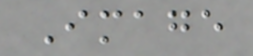Image
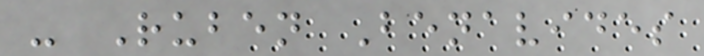- Ruben Benavides
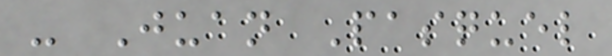- Juan Pasquel
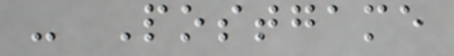- Postgame
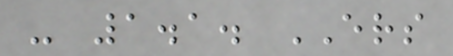- 1.1. ERS
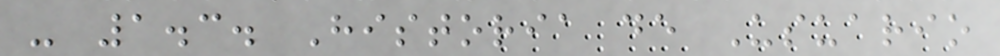- 1.3. Historia de Usuario
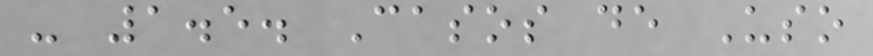- 1.5. Casos de Uso
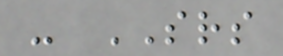- SRS
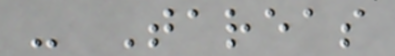- Tareas
